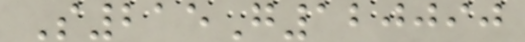S215G120090
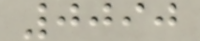0090
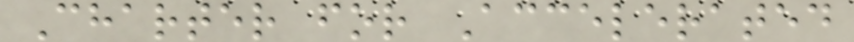Charter for Accelerated
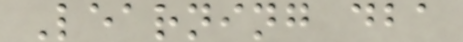Learning dba
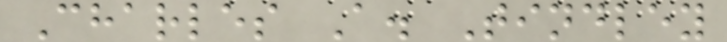Charles A. Tindley
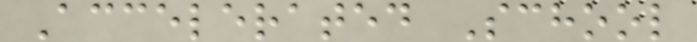Accelerated School
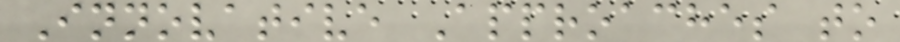Innovative Approaches to
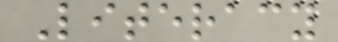Literacy
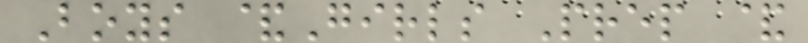Boys &Girls Prep &
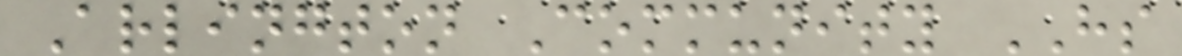Arlington Community HS
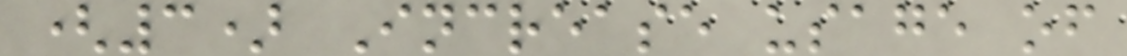(3) Increase usage of
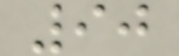90
